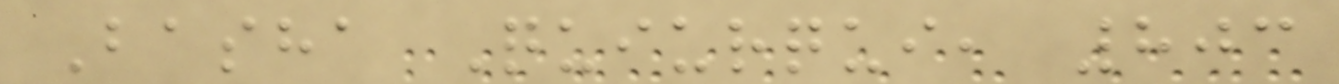Basha Quiurqui, 803
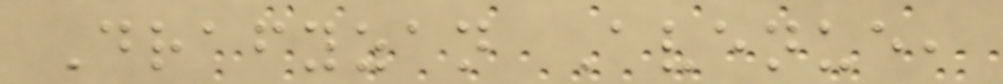Drafyzan Avenue,
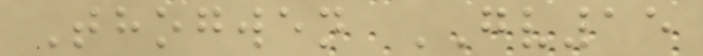Thogwen GV15
